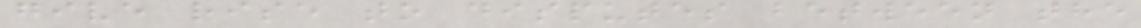give rise to disputes between the
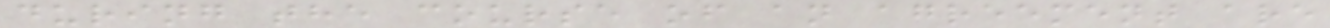during the course of an agreement are
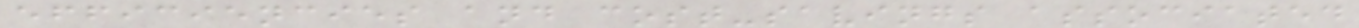efficiencies and cost-savings associated
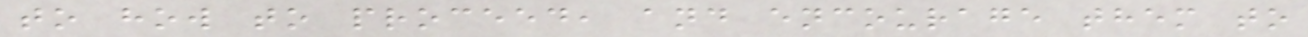to how to proceed, and encourage them to
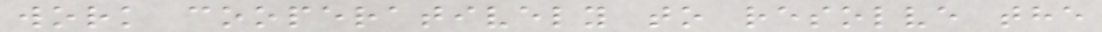work cooperatively to resolve the
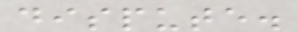dispute.
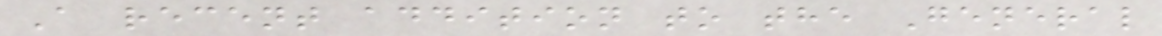A recent addition to the General
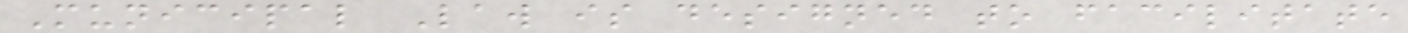Municipal Law is designed to facilitate
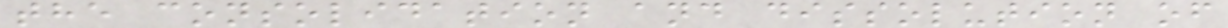the consolidation and dissolution of
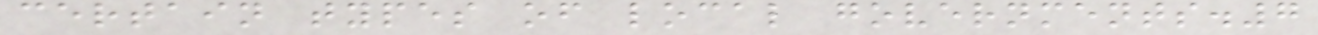certain types of local governments.7
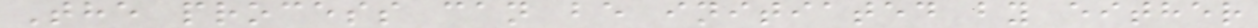The process can be initiated by either
